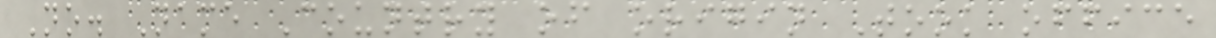No. Name Country of origin Took office
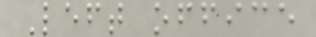Left office
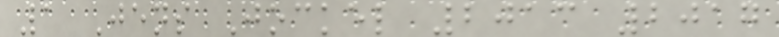1 Jens Jockel 2013 2017
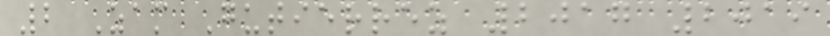2 Zam Gutierrez 2017 2019
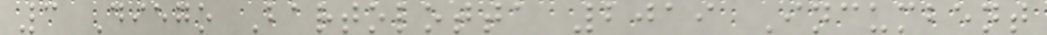3 Diego Bartolotta 2019 Incumbent
